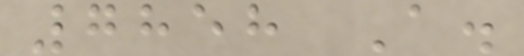7858 A.
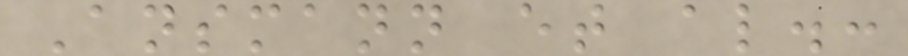Ansmann et al.:
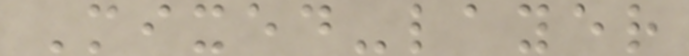Mixed-layer
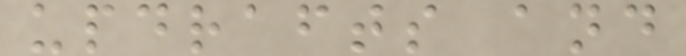updrafts and
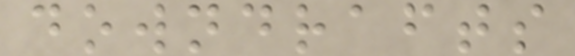downdrafts
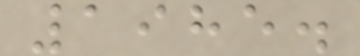1985.
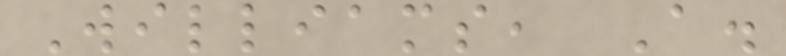Williams, A.
